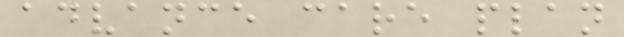advance care plan
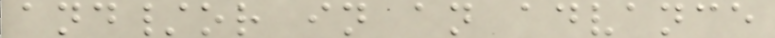and/or in an advance
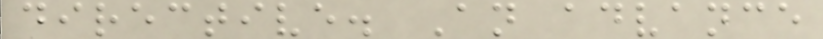directive. An advance
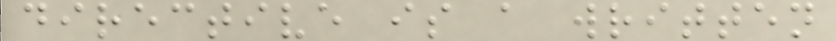directive is a written
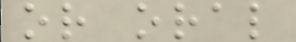or oral
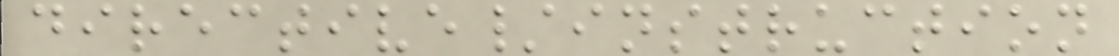directive/instruction
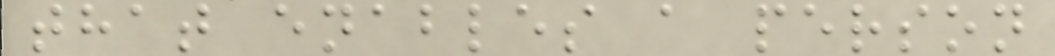that enables a person
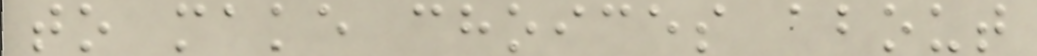to make choices about
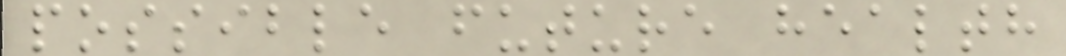possible future health
